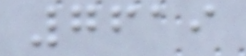7619
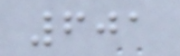601
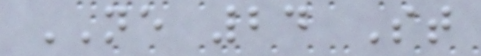NE 24 St
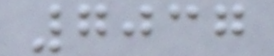7037
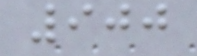900
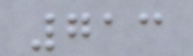713
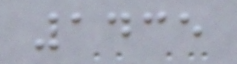1435
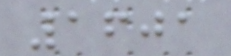1601
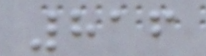816
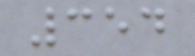354
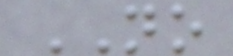NO
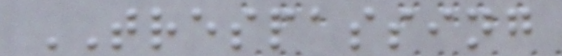TRESPASSING
